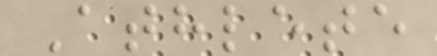Athlete
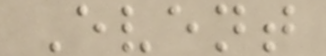Event
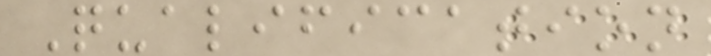Qualification
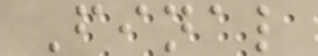Final
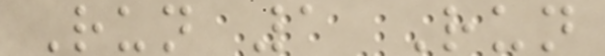Run 1 Run
